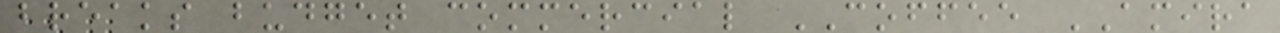breaks budget commercial COFFEE AMIRA
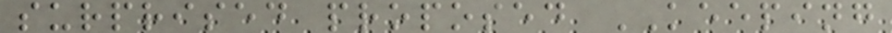surprised proposed KEEPING
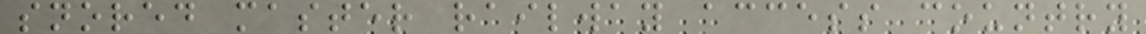snored master railway access country
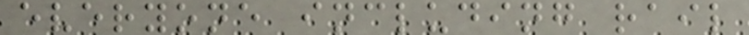everyone including rail
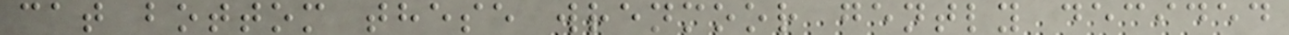cat bottom these wrenmoor gently decided
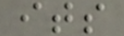its
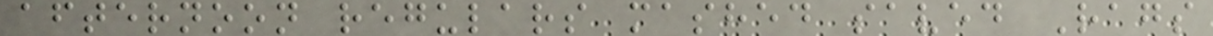afternoon regulars mashed saved Rags
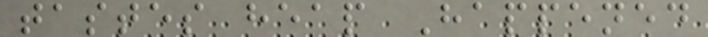tastes heap Happened
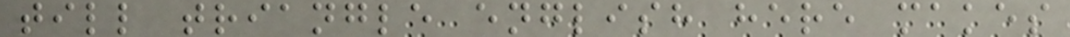till triangle english here makes
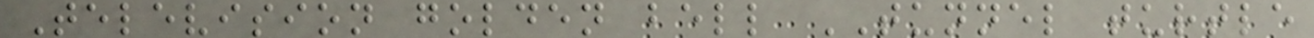Television golden bell TUNNEL turtle
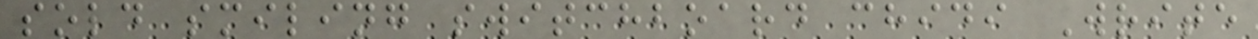sold smiling switchboard chidi Write
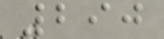290
